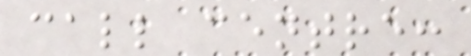call centre:
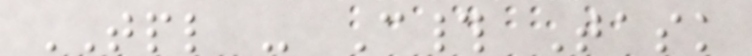TPL - C# Task
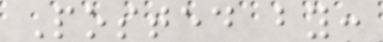Posted by:
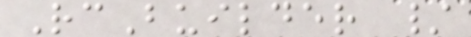RcBuilder /
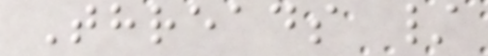Threads /
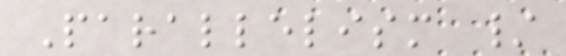Parallelism /
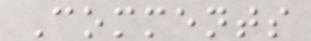Comments
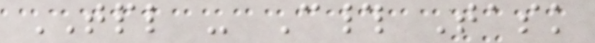TPL - C# Task
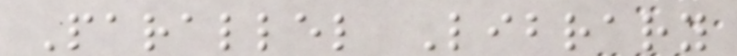Parallel Library
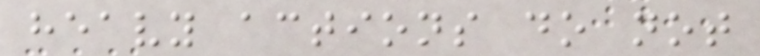heavy actions do not
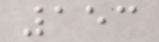153
